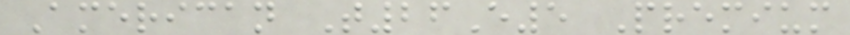American T26E5 Premium
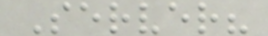Server?
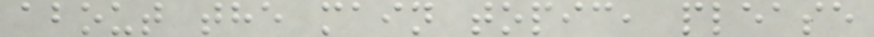about the main topic, please
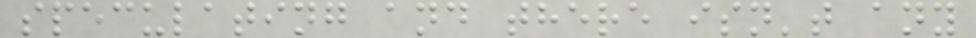speculating and there isn't any
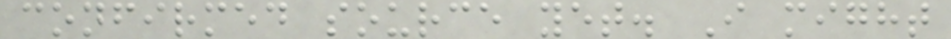confirmed source yet. I might
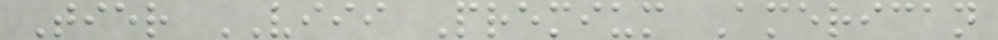Tier VIII Premium American
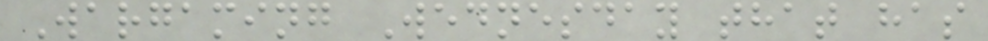Wargaming Wednesday that has
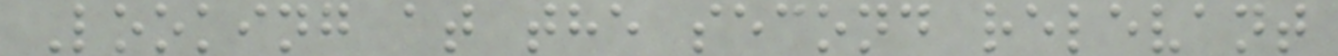Looking at the second relevant
